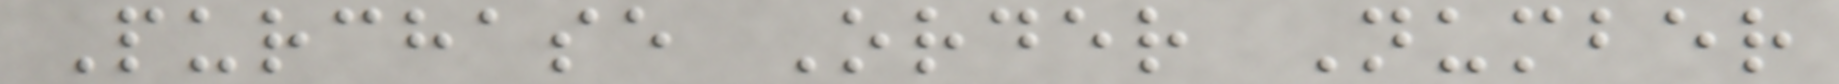Purchase Order Number
